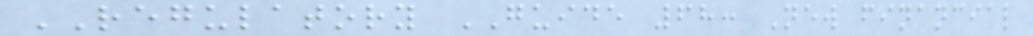REGULATORY GUIDE 68: New financial
